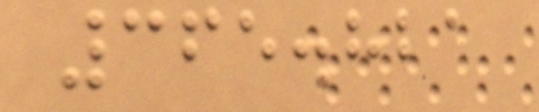365.821
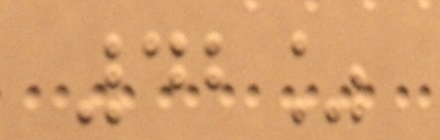42%
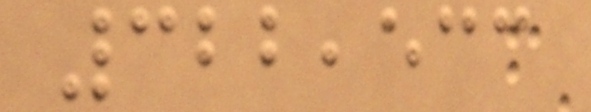322,533
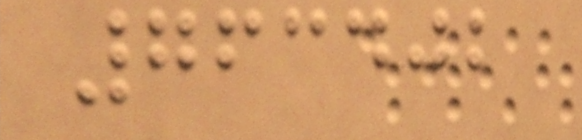763402
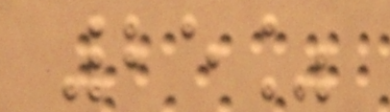25%
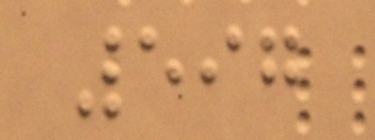597
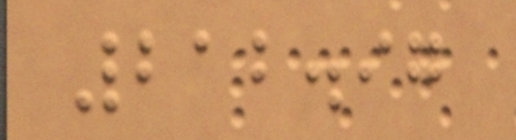212.97
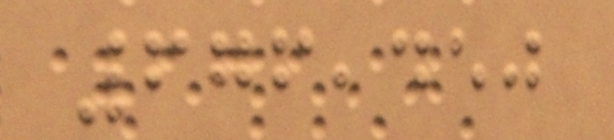676,450
